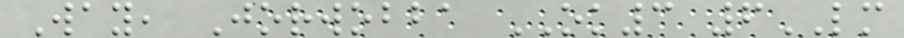Way, Jorwobba OK3 6LM
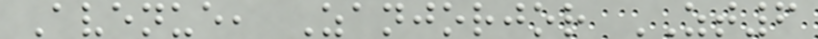Avenue, Zanjorjor ZT6
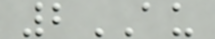2AU
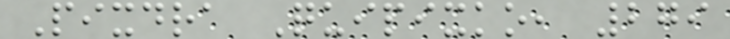Pixdra Quipixko, 279
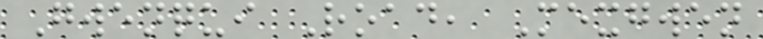Gwenqui Road, Mexgwen
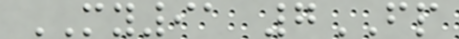MY91 7FP
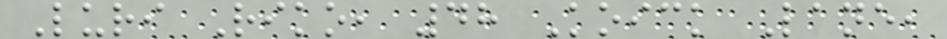Luri Riko, 48 Koick Lane,
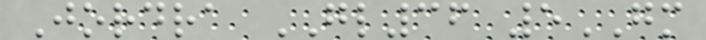Jordra GL36 5GM
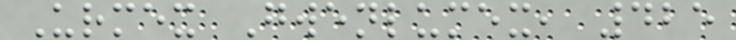Urmex Gwenlumex, 425
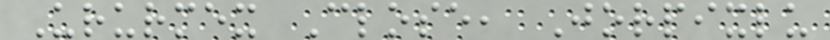Ururmex Close, Jorpixlu
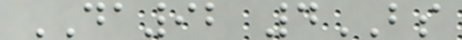DA92 4BS
